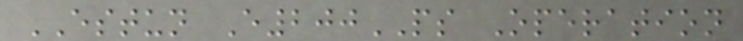ESTUN E200PS Operation
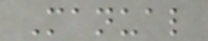Manual
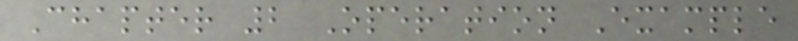Chapter 2 Operation Example
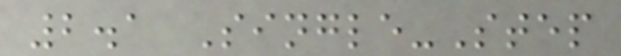2.1 Single-Step
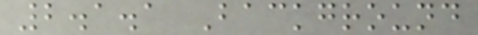2.1.1 Background
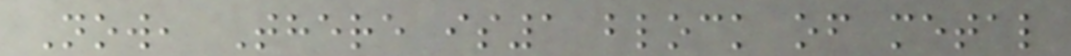Now, There is1 block of metal
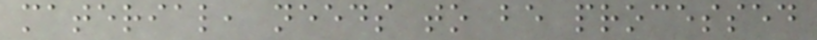material, needs to be processed
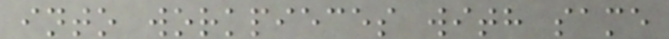into workpieces with same
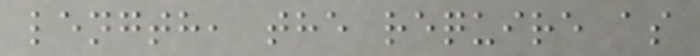length, the require as
